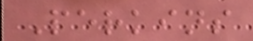Perkins
